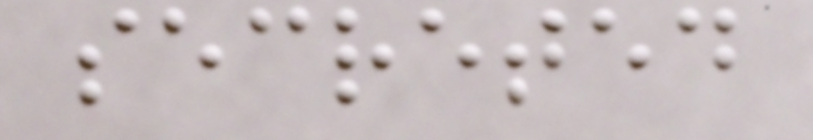secreted
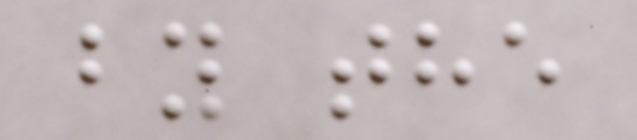by the
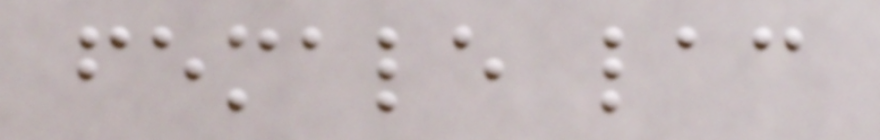female lac
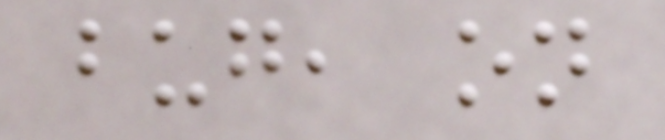bug, on
